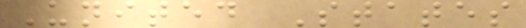United States
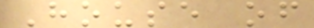House of
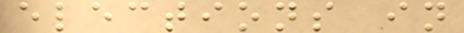elections in
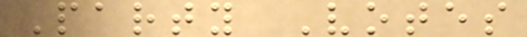Party Votes
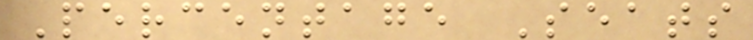Percentage Seats
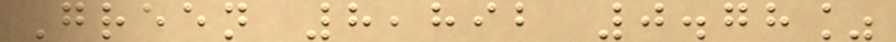Green 8,892 0.78%
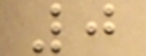0
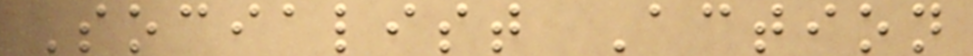Socialist Action
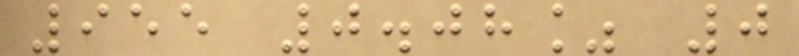955 0.08% 0
